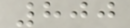800
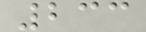233
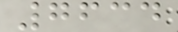7634
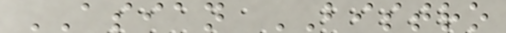ASIAN BISTRO
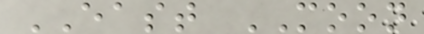EAST MOON
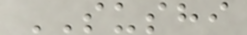SUSHI
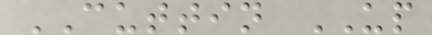CUTTIN UP
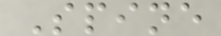Spine
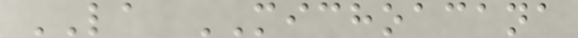LA MICHOACANA
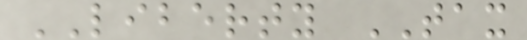LIBERTY TAX
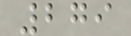279
